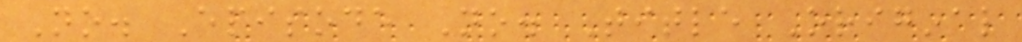No. Episode No. Title Original
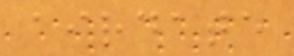airdate
